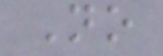No
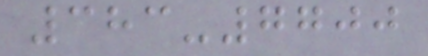383-7700
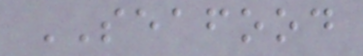SEAFOOD
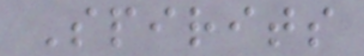Spirits
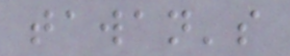tawan's
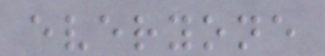everyone
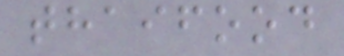thaifood
